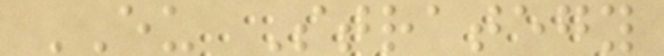EU Strategy
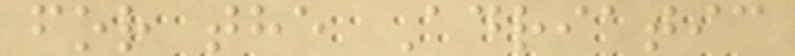for the Adriatic
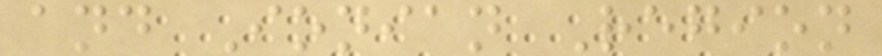and Ionian Region
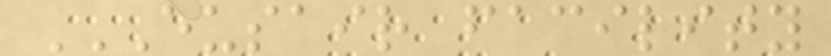EUSAIR FACILITY
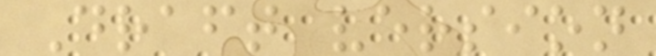Draft version
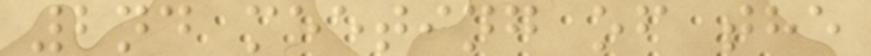2nd meeting of the
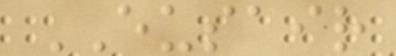EUSAIR
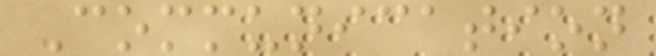Communication
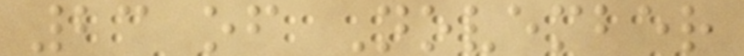23 of November
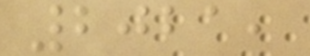2021,
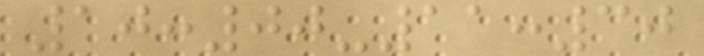10:00-11:30
